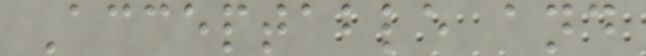Acceptable and
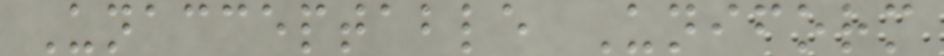Unacceptable Uniform
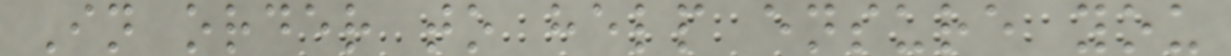In order to help ensure you
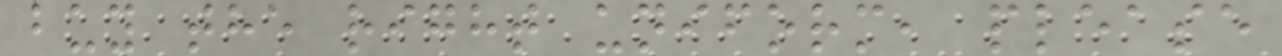buy the right uniform, please
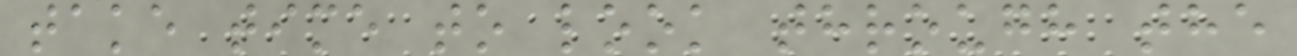take time to look through the
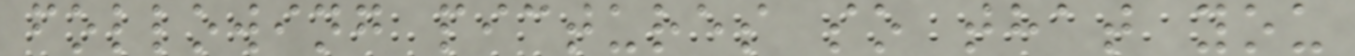following pictures so that you
